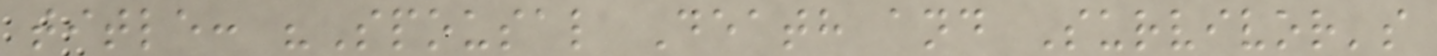title: "Spousal Death and Survivor's
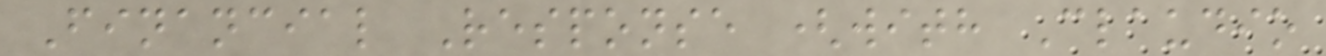Financial Response (with Claudio
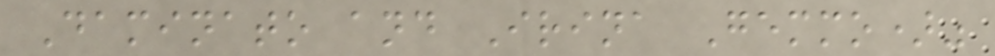Daminato and Irina Gemmo)"
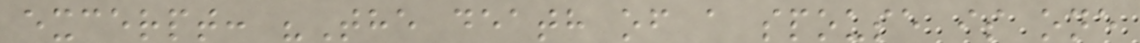excerpt: "The death of a spouse is one
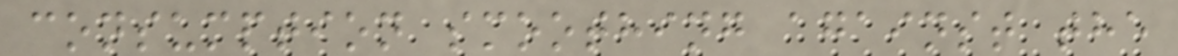consumption smoothing against the
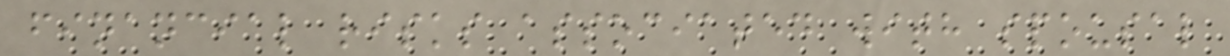financial risks associated with spousal
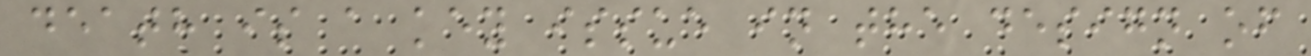death is a key issue in the design of
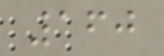160
